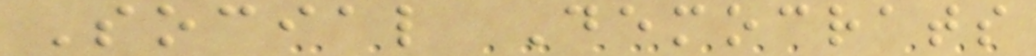Social Democrats
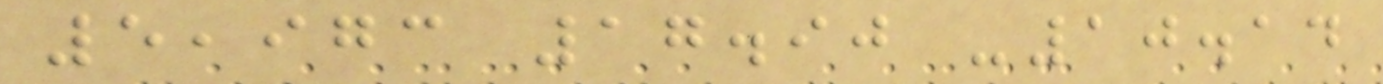5,973 17.90 -10.14
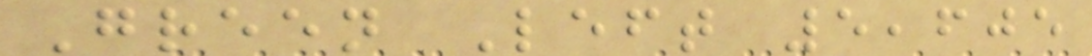Green Left 5,605
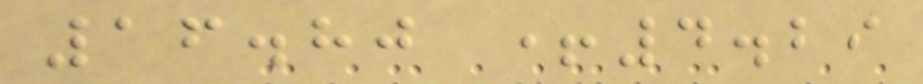16.80 +4.29
